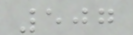507
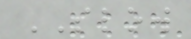SLOW
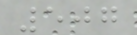507
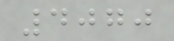4070
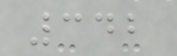342
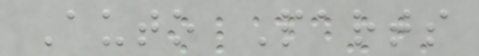Auto Parts
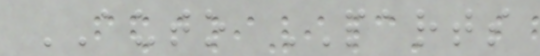AUTO PARTS
